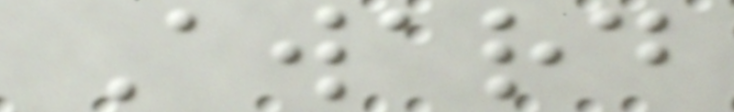Award
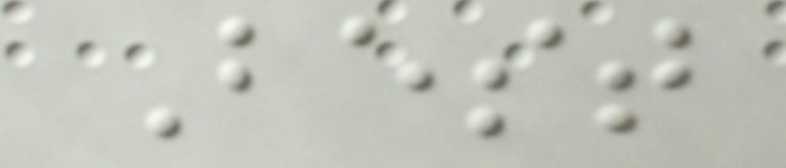Best
